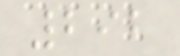292
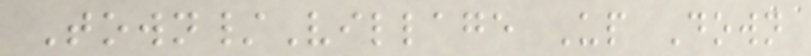Town/Village Up Down
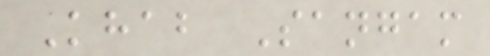Khab Sangam
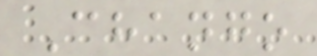Chango
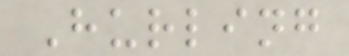Hurling
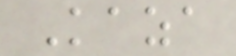Kaza
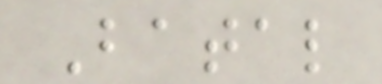Batal
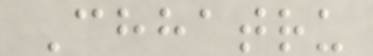Chhatru
